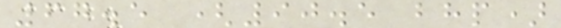67.5 (90.5 bhp)
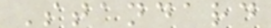Standard
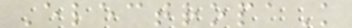ElectropaK
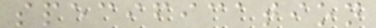specification
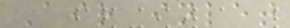Air inlet
